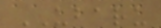UBARU
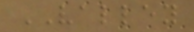VALLEY
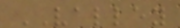VALLEY
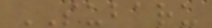SUBARU
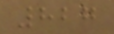827
